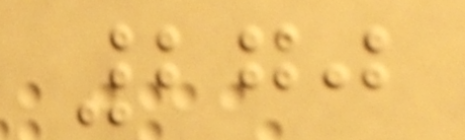270
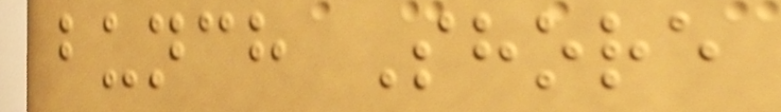bunch Shore
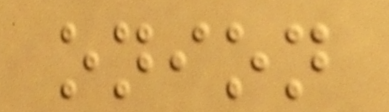onion
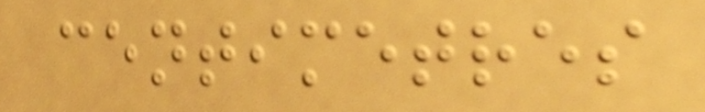centimetres
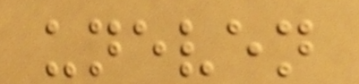uneven
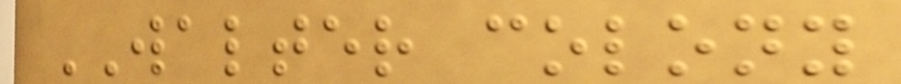WALTER colony
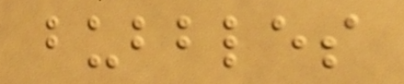bubbles
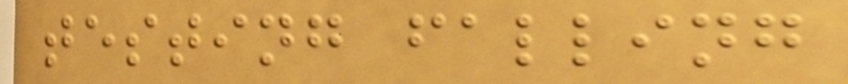testing falling
